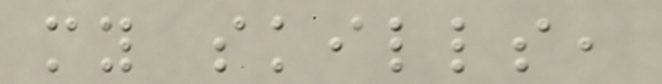my skills,
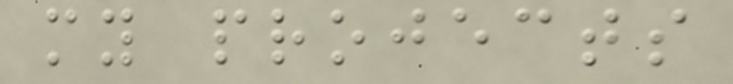my projects
